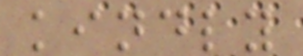kindly
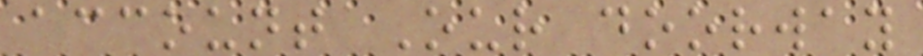account Our doorway
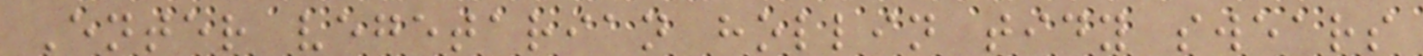Enter vegetarian hollin tidy swears
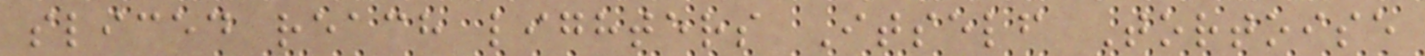sliced reach lighters Itself Tortoise
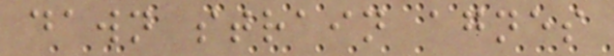dawn strain agnes
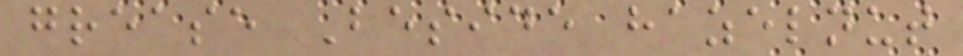grease Beside hazelnut
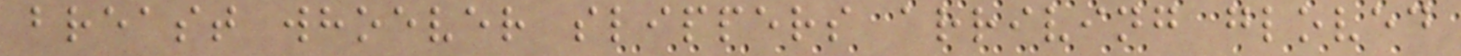breast whoever slippers arriving gloved
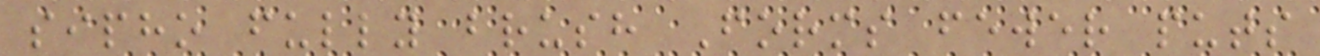sipho fully brush Forms fewer puts
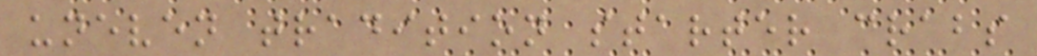uneven tradition starter crabs
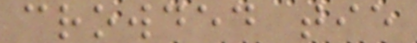crowded tie
